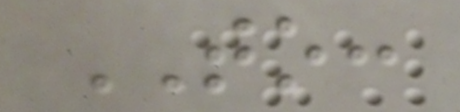TO:
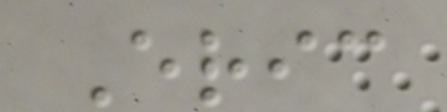Eric
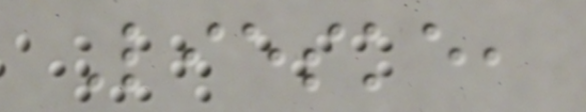Lieske,
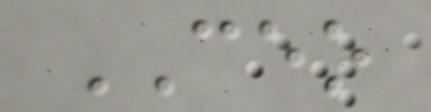CEO
